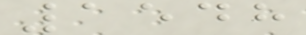1548
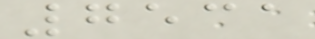7531
